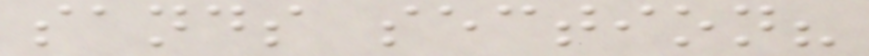sands section?
